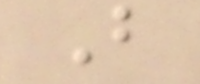But
